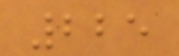225
